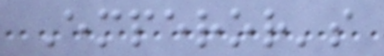Emperor's
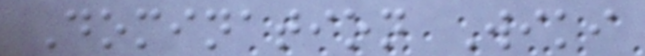Domination Wiki
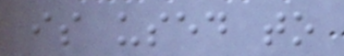is used to
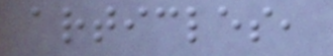articles,
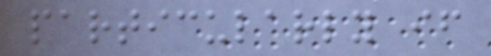particularly if
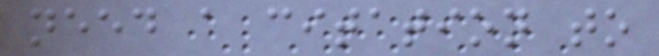need a citation to
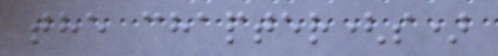the chapter(s)
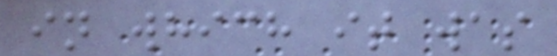in which it was
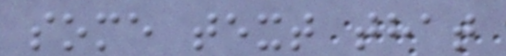some text that
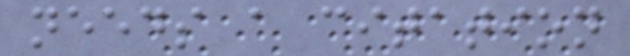needs a citation
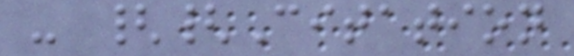- {{Citation
